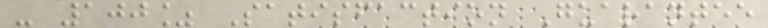- 100% Satisfaction Guarantee
